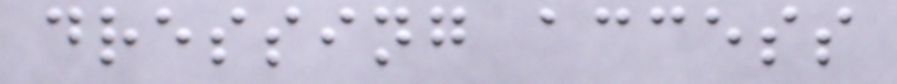dressing access
